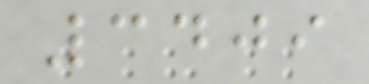3409
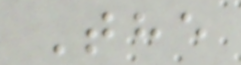The
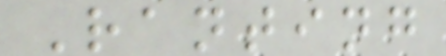Ranting
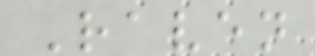Raven
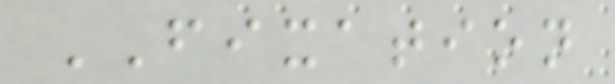FIXATION
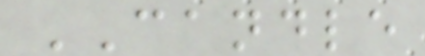CANDLE
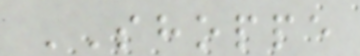SHOPPE
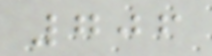706
